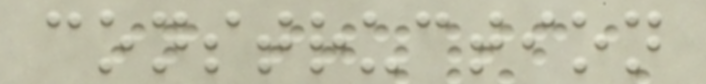construction
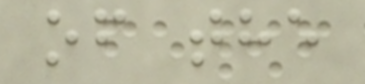of the
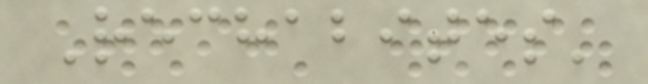Rechabites'
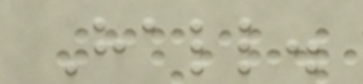Hall.
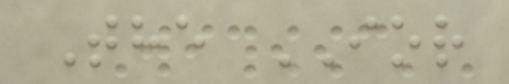The IOR
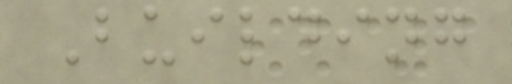Building
